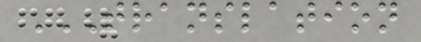TRANSLATION
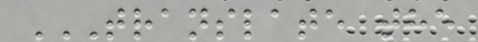TRANSLATE THE
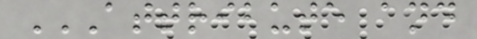ATTRIBUTE AND
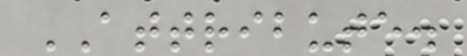ATTRIBUTE.
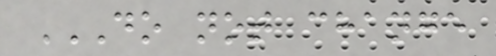DO NOT CHANGE
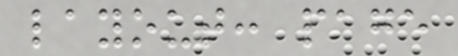layout: page
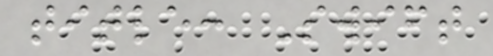title: Swift
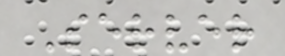Server
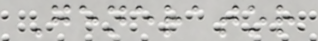Generator
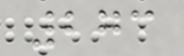273
